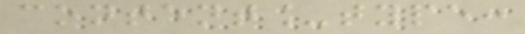content_type:
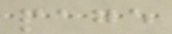page
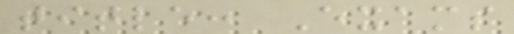title: Exams
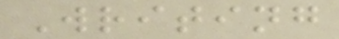Writing
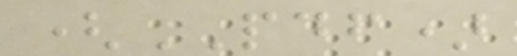(PDF)
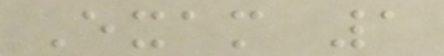Exam 1
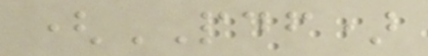(PDF)
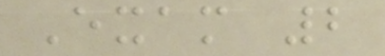Exam 2
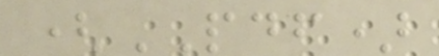(PDF)
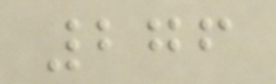276
